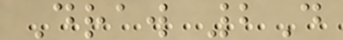Draw 2D
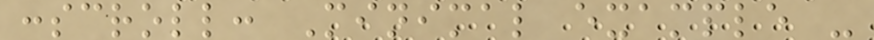:scroll: Minimal example -
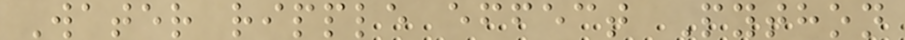Water ripple effect Python
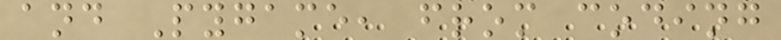and Pygame, from coding
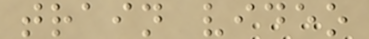train video
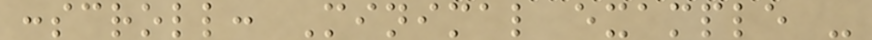:scroll: Minimal example -
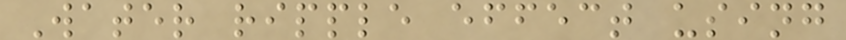Water ripple effect using
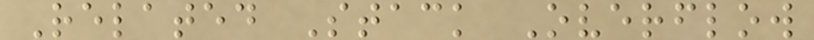Related Stack Overflow
